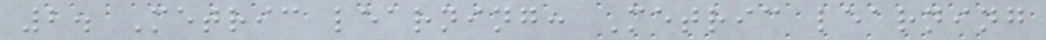2. Metric learning: Metric learning
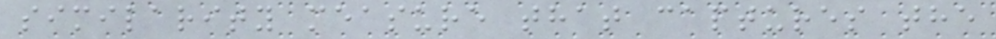similarity measure that captures the
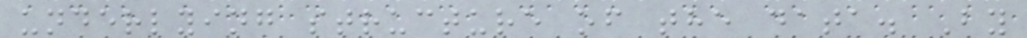underlying structure of the data. By
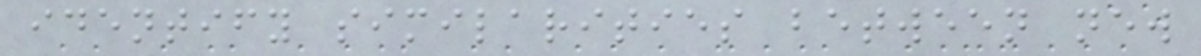identify similarities between new
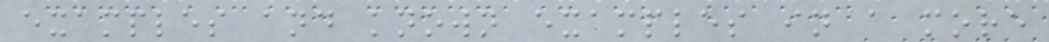examples and known examples in a more
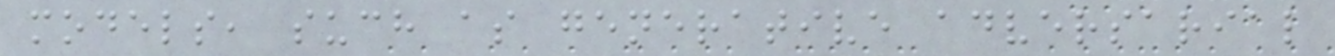models, such as generative adversarial
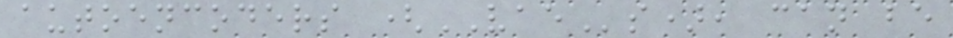autoencoders (VAEs), can be
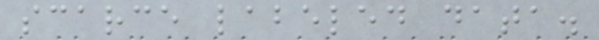scarce labeled data.
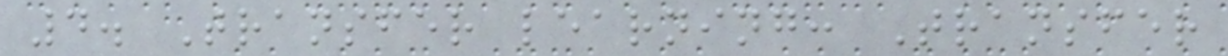4. Transfer learning: Transfer
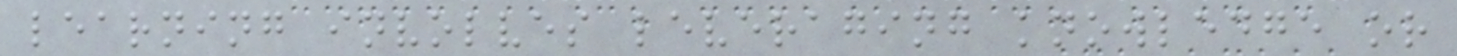learning involves leveraging knowledge or
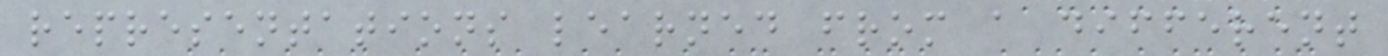representations learned from a different
